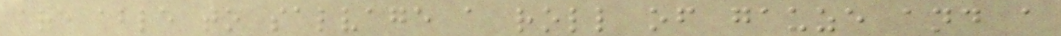are able to salvage a roll of gauze and a
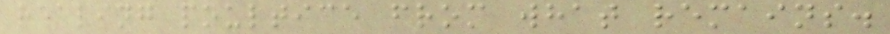healing poultice from what remains.
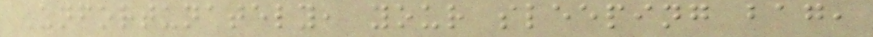Unfortunately, your sleeping bag,
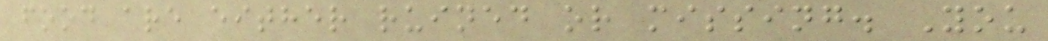food are either ruined or missing. You
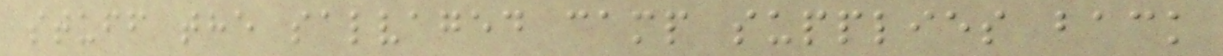stuff the salvaged camp supplies back
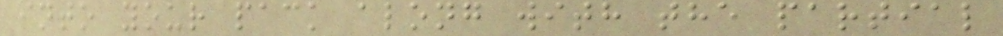into your pack along with the partial
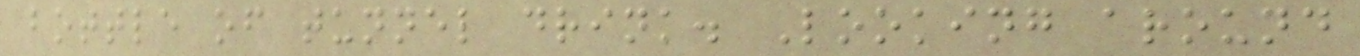bottle of tunnel drink. Looking around
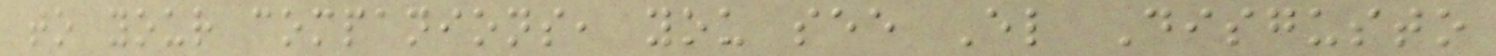to your companions, you see El Disgusto
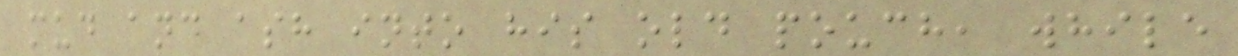mud and ash into his old pouch, while
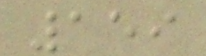159
